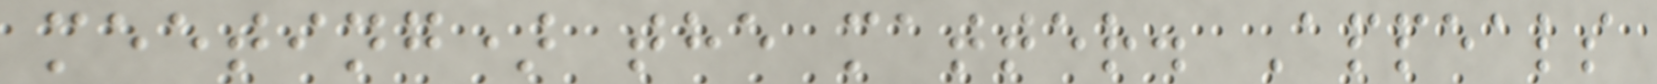meeting) the matter. Appeals
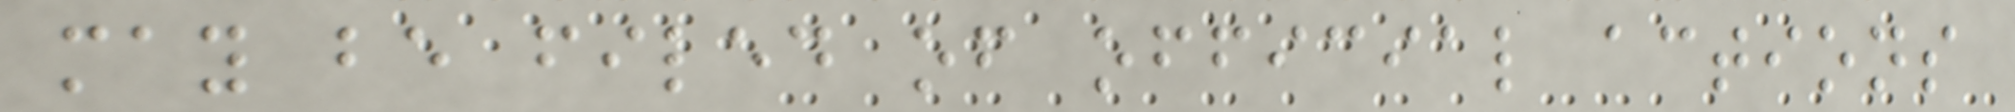may be filed of official actions
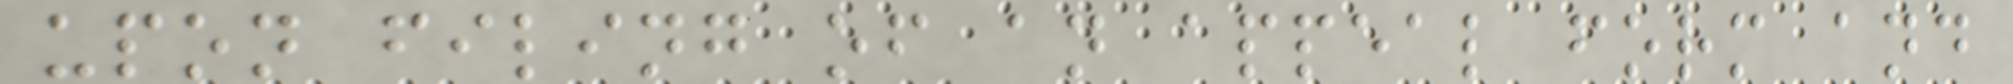upon filing of an appeal form and
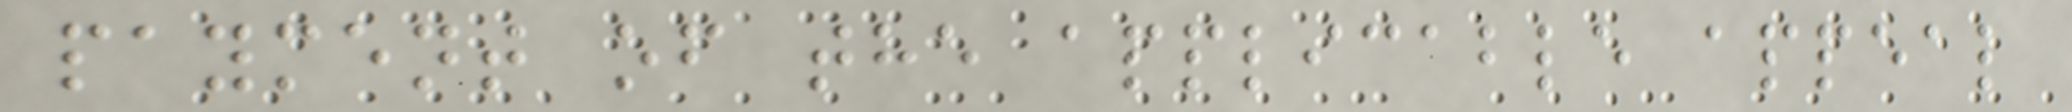payment of the applicable appeal
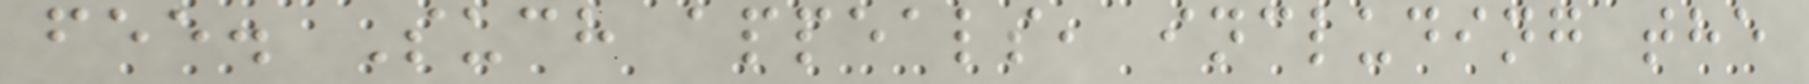fee. Such appeals, including the
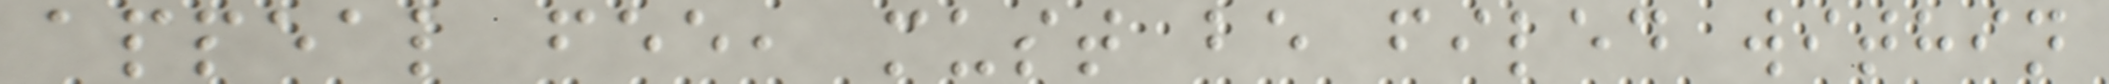appeal fee, must be filed within
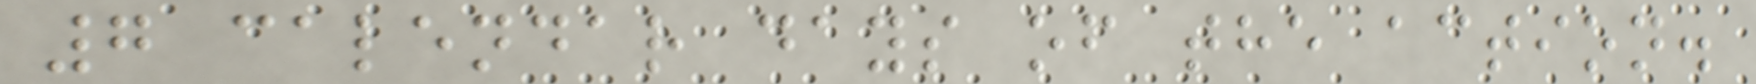7 calendar days of the action.
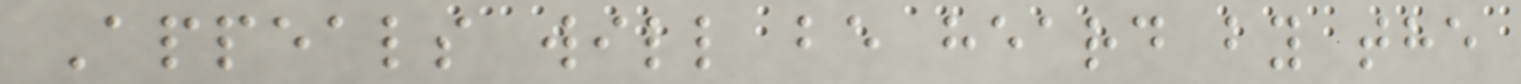Appeals will be heard by the
